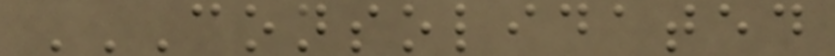CONSOLIDATED
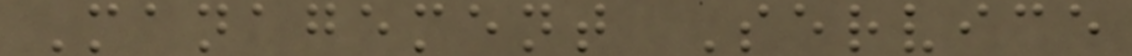Management Service
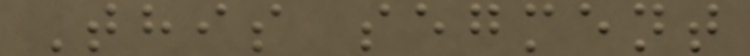This segment
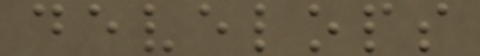develops
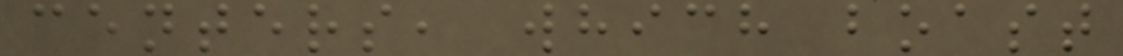centers, which boast
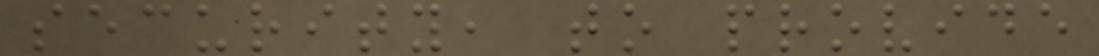security, to provide
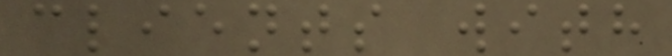clients with
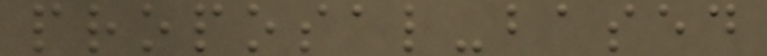proposal-based
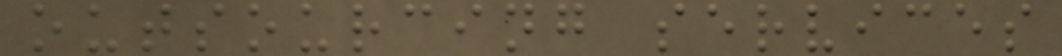outsourcing services
